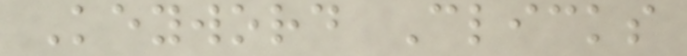Keyword Clicks
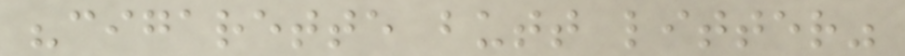"cigarette butt litter"
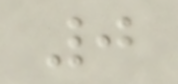0
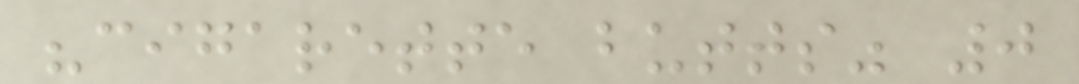"cigarette butts" 0
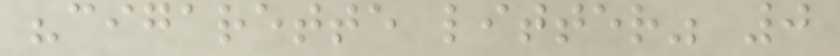"cigarette litter" 0
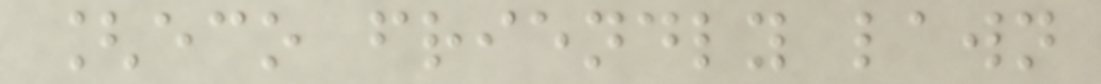[eco friendly lawn
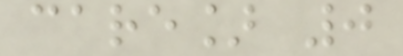care] 0
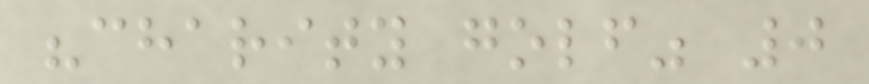"charity golf" 0
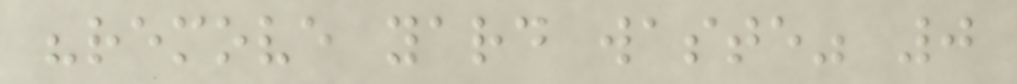"remove yard waste" 0
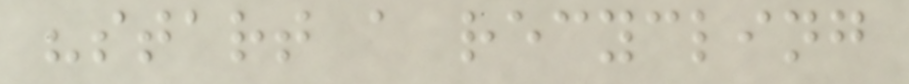"start a recycling
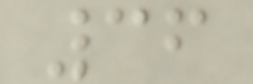36
